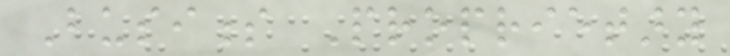Business Proprietary
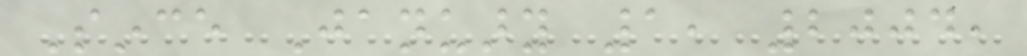Since January 1, 2004,
